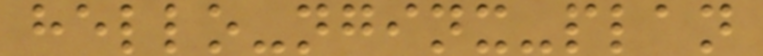hello-nginx-plan
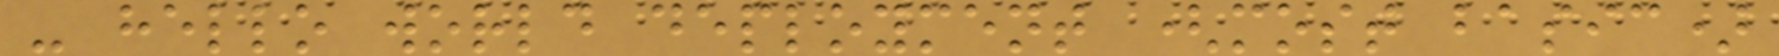- hello world deployment (most basic)
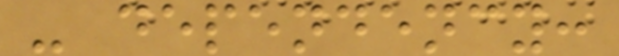- dependency:
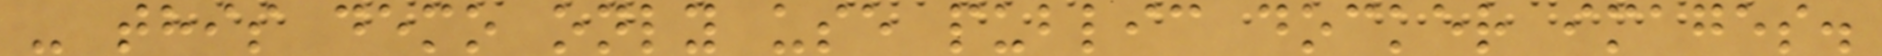- this demo only use public docker images.
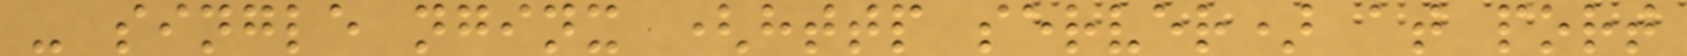- single nginx (http server) at port
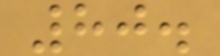80.
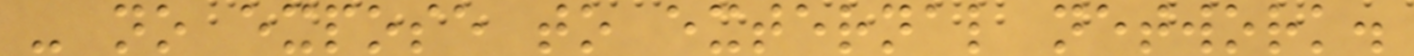- no expose to external network.
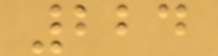224
